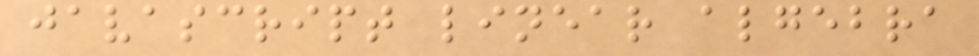javascript linear algebra
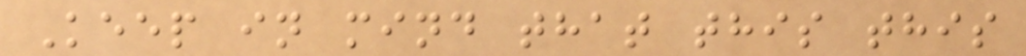Keep in mind that this this
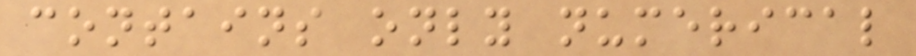contains only numerical
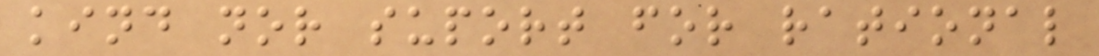kind nor suport for rational
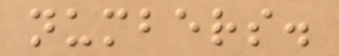numbers.
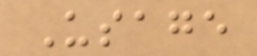Usage
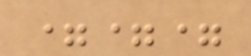===
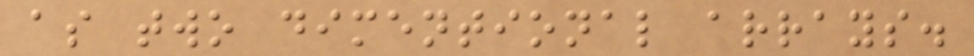as two dimentional arrays.
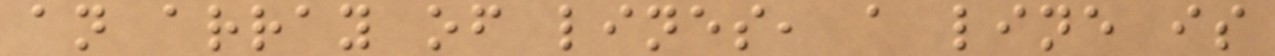an array of lines, a line is
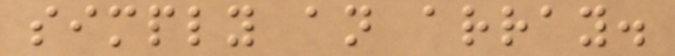simply an array.
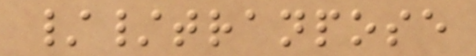//tranpose
